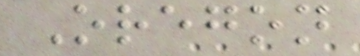Oregon
